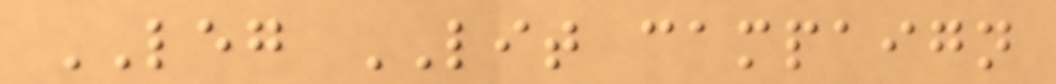LEG LIT campaign
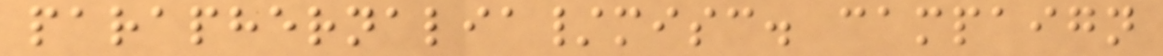paraphernalia/misc. campaign
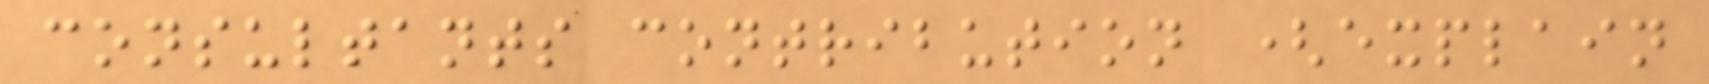consultants contribution (explain
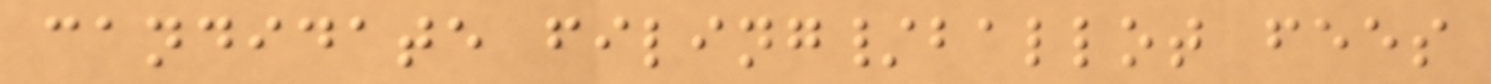candidate filing/ballot fees
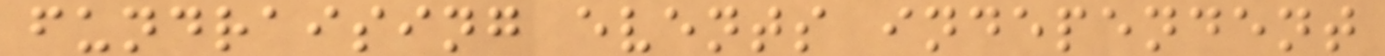fundraising events independent
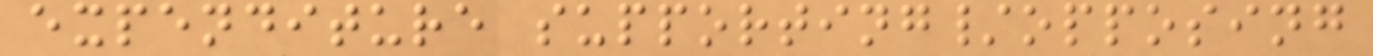expenditure supporting/opposing
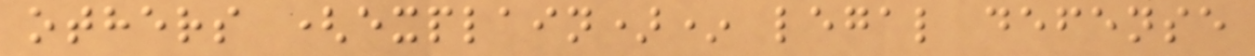others (explain)* legal defense
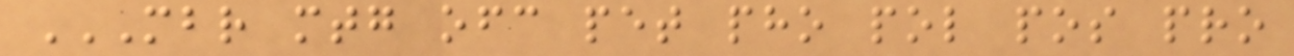MBR MTG OFC PET PHO POL POS PRO
